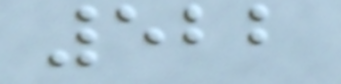522
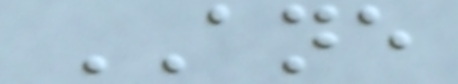ANE
